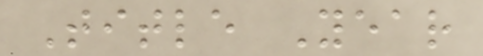Title Year
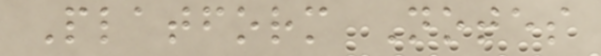Platform Notes
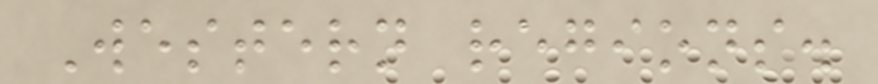Western regions.
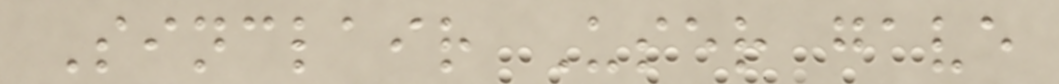Sinclair User gave
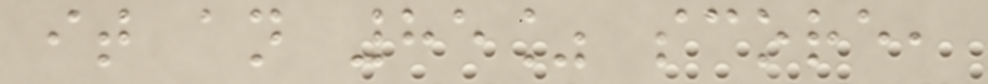it an 85% score,
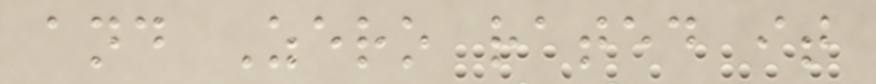and Zero rated it
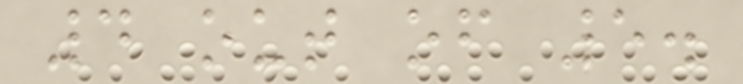4 out of 5.
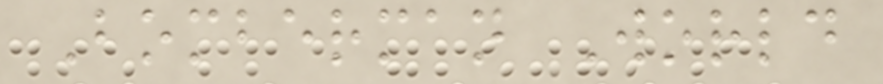Bomberman World
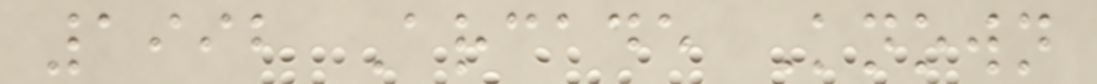1992 Arcade Known
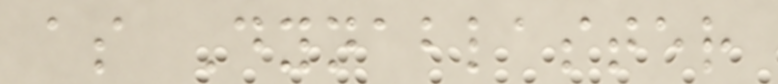as Dynablaster
